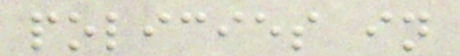policies in
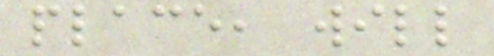place, will
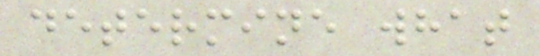determine what
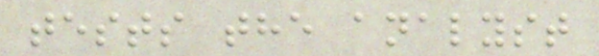tests the analyst
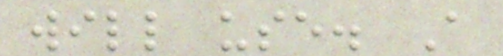will use. A
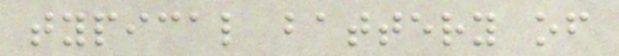typical battery of
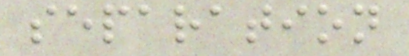separation
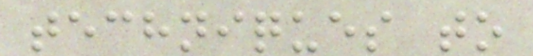techniques to
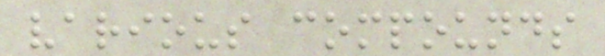various compounds
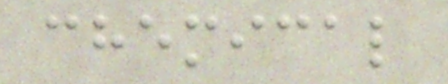chemical
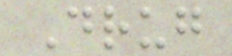Drug
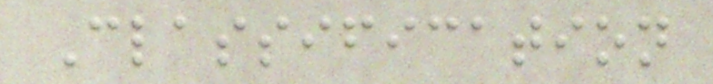Classification
